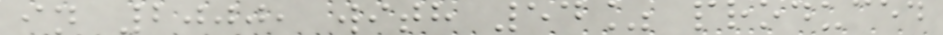in 2000, with 54% produced
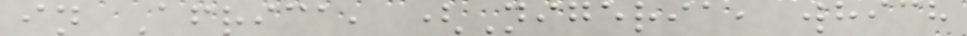in Africa, (Nigeria, which
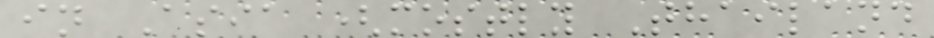in Asia (mostly Thailand
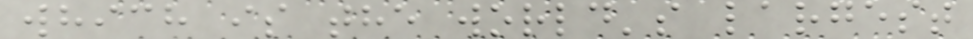which is the world's largest
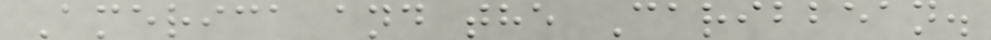America and the Caribbean.
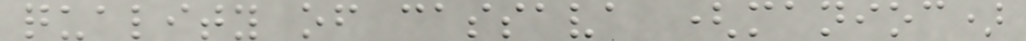quality of cassava (manioc)
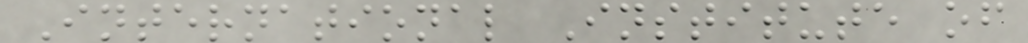International Institute of
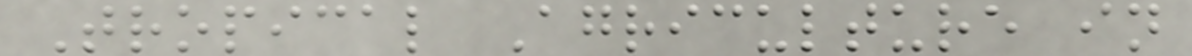Tropical Agriculture in
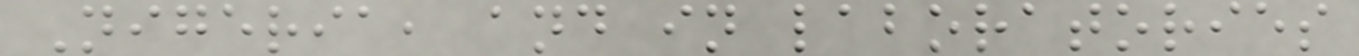Nigeria, and in laboratories
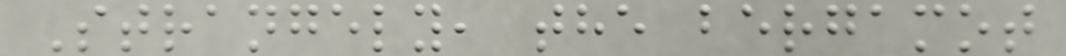Strangely, the bergamot
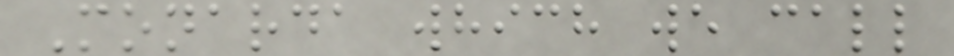Monarda which we call
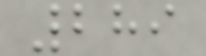289
